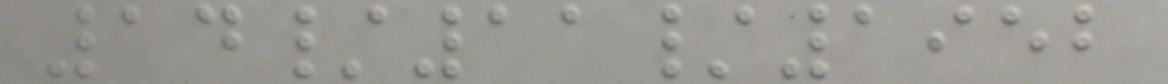14/11/1952
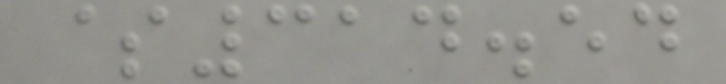$314.54
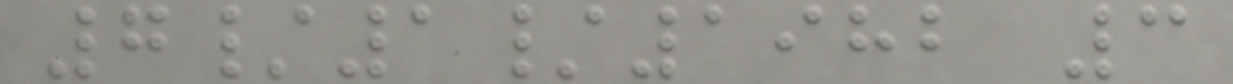7/1/1982 3
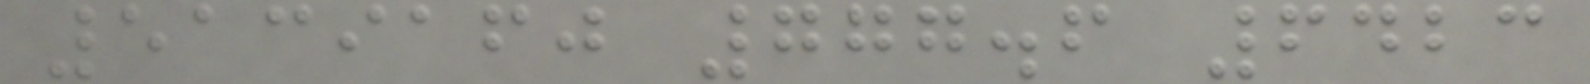5139160 777.6 6423
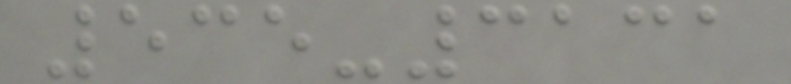535-3131
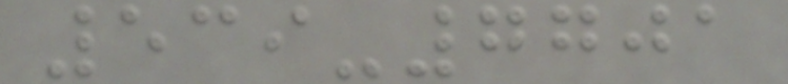539-7701
